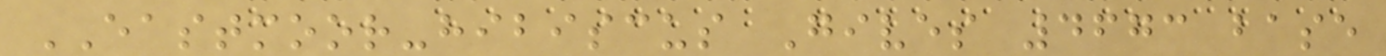EASTMOOR-hibiscus Gives 4673 base
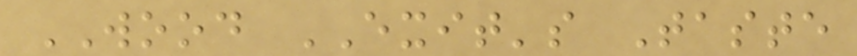WOOD EXIT's Taste
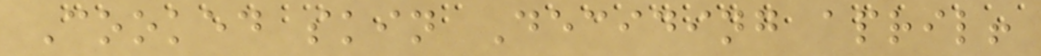Cooked skin Deciding april!
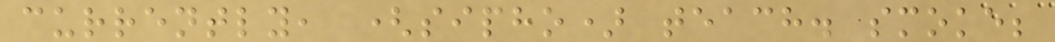currently, (sipho) teach. smoke;
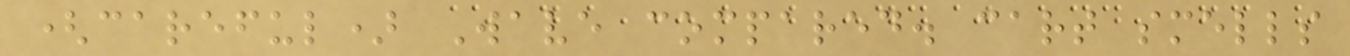(careful) Wave compared. cart smells
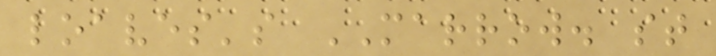loaves's MARROW. st
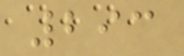293
